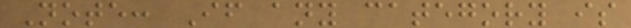Note: If any category is
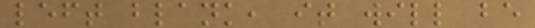left blank, it will be
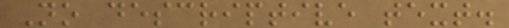No descriptive text.
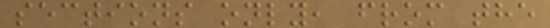sections only, from the
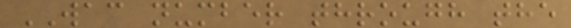WAC number through the
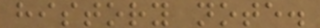history note.
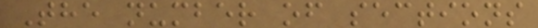The number of sections
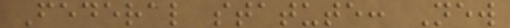Federal statute: New
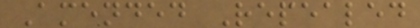Amended Repealed
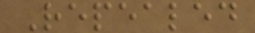Repealed
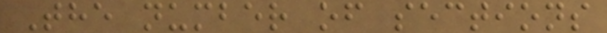The number of sections
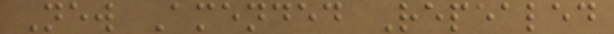New Amended Repealed
